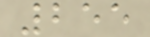255
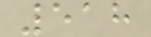518
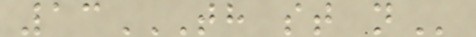13TH ST N
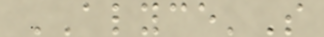ALYCE'S
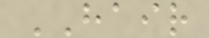HAIR
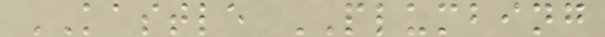KASTLE PLUMBING
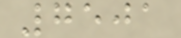7501
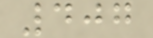407
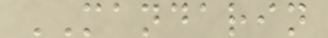MANDARIN
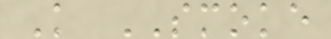K SMOKE
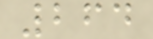264
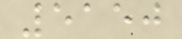5150
